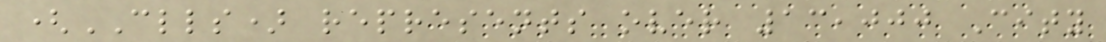(CLLS) represents over 13,000 City
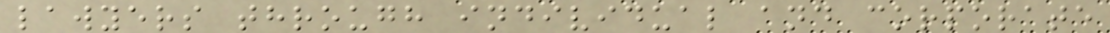lawyers through individual and corporate
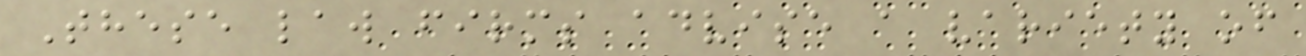These law firms advise a variety of
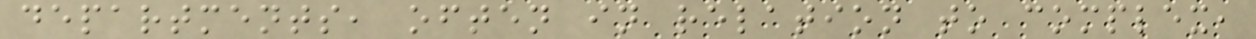departments, often in relation to complex,
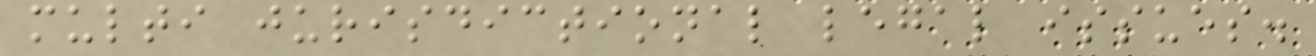multi jurisdictional legal issues.
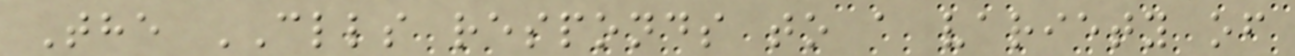The CLLS responds to a variety of
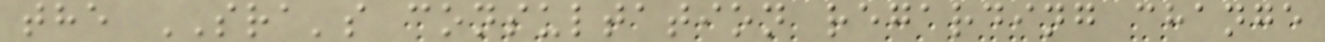the SRA's consultation regarding change
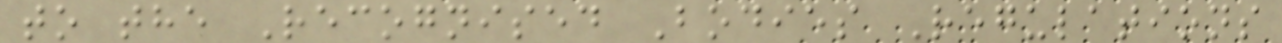to the Recognised Bodies Regulations
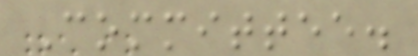Committee.
